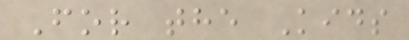For the Kids
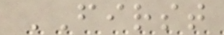FIRST
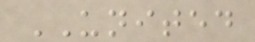UNITED
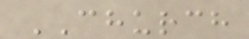CHURCH
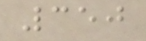350
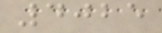4025
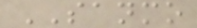SANMO
